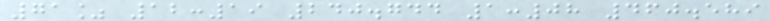71% 12:19 240.744 1:08 460.589
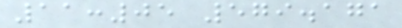11:05 579.171
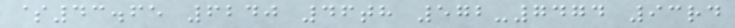$43.65 6240 46th 572-7474 93rd
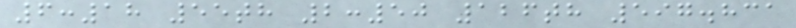6:18 55th 2:50 126th 597.831
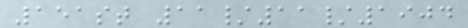151st 11/11/1904
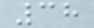38
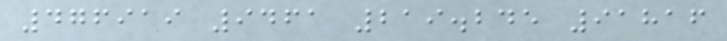476919 9461 219.245 91816
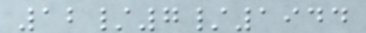12/7/1944
